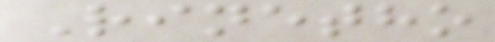Rinetho
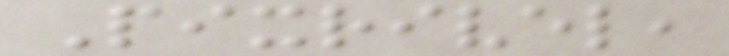Pixrivel,
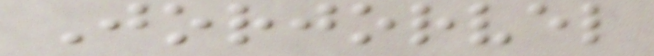Jorjorvel
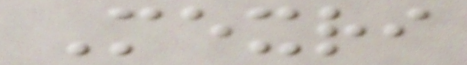Mexri
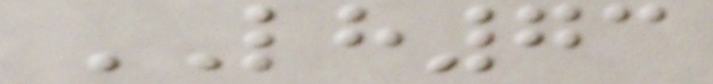LH73
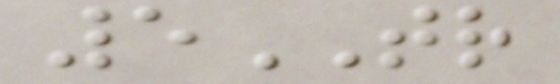5TR
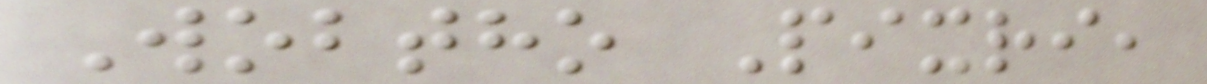Wobtho Pixri,
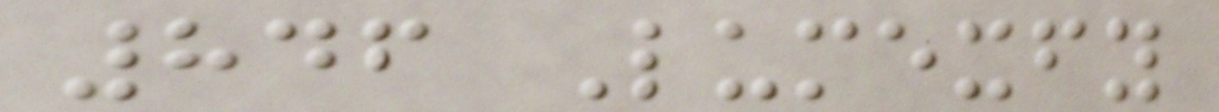846 Lumexfy
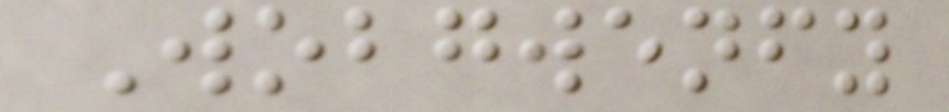Wobgwenfy
